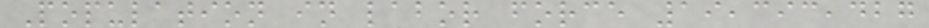Population in labor force 19,393,427
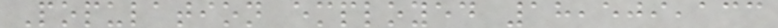Population employed 18,509,133
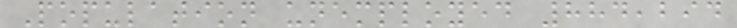Population unemployed 884,294
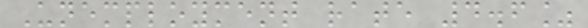Unemployment rate 4.6%
